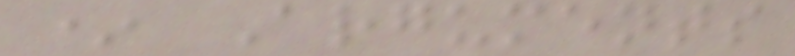* Arguments
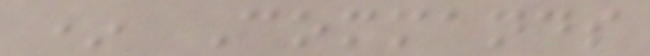* Commands
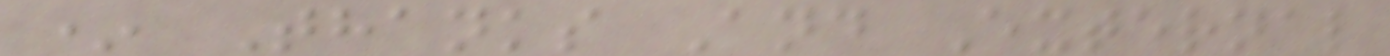* Thanks And External
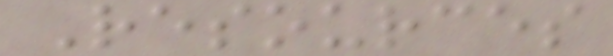Resources
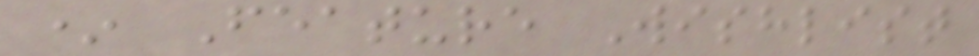* Feature Wishlist
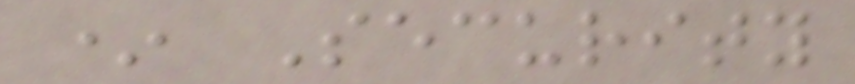* Security
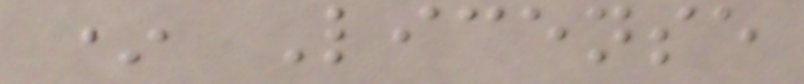* License
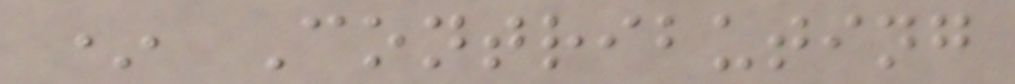* Contributing
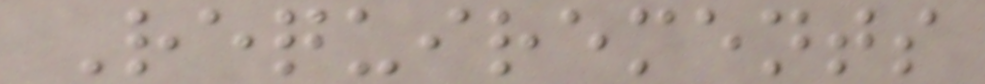Requirements
